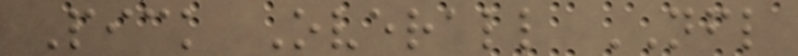Pick Overall NFL
